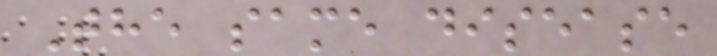The same disease
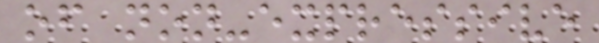of non-expressive
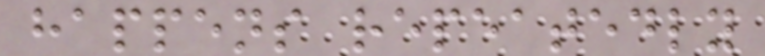happens repeatedly
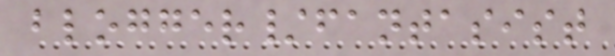blogger/fantasist
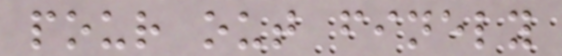pour out finely
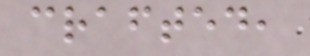crafted,
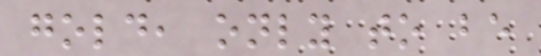gold, only to be
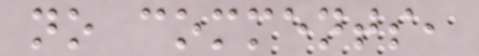no comments,
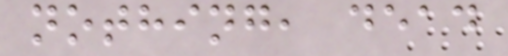nothing, dead
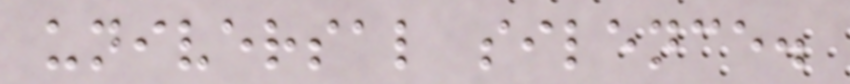universal silence.
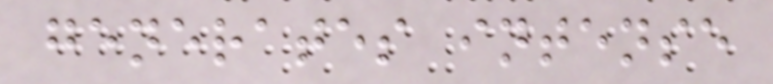generates intense
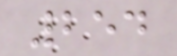254
